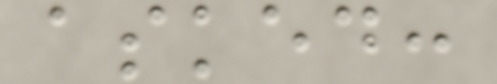asked:
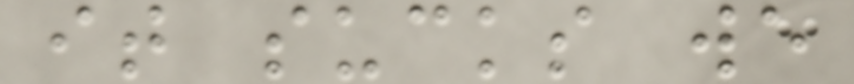it sucks we
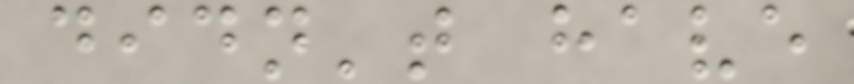didn't have
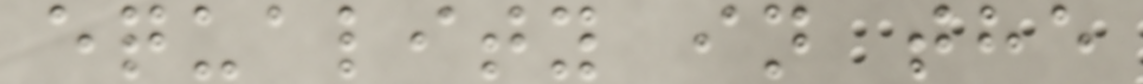equality in the
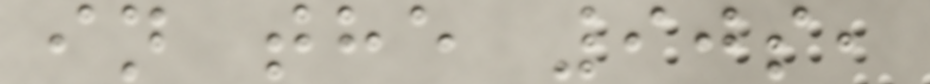in the 90s,
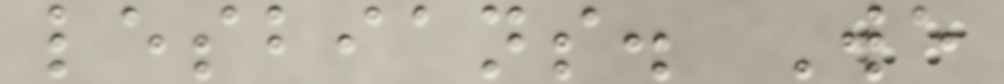lesbians. We
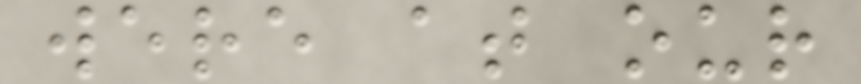were at our
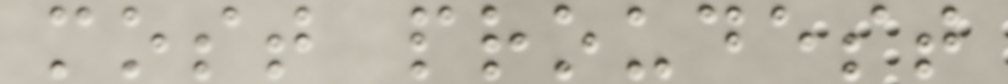most proudest
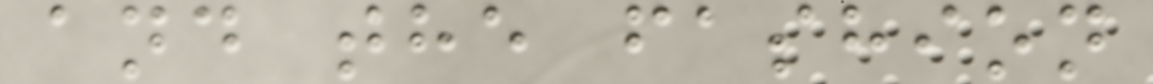and the fashion
